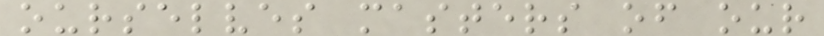ourselves masters of our
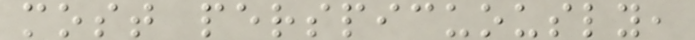most perspicuously,
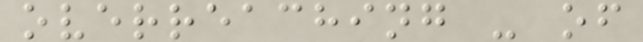overreaching - of
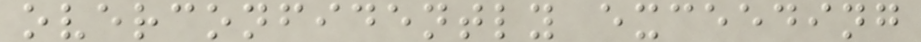overconfidently exceeding
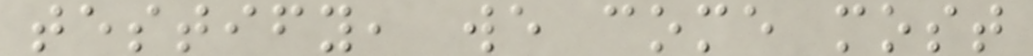testify, we come most
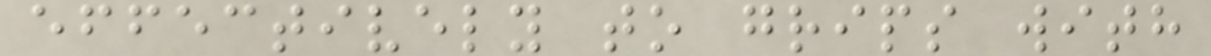effectively to grips with
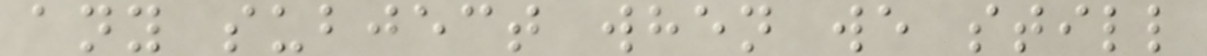any subject when we still
